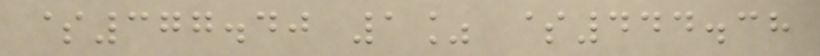$377.40 1% $444.38
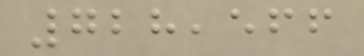728,566
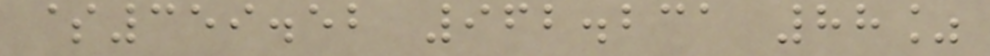$359.52 962.231 88%
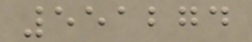551274
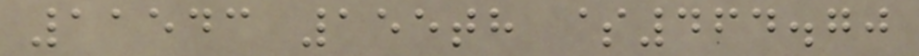11543 155th $464.70
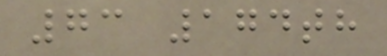73 174th
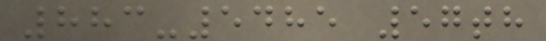883-5485 57th
